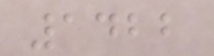1422
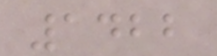1422
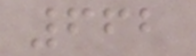662
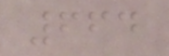664
